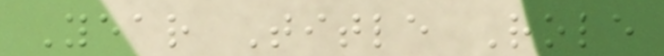Year Title Role
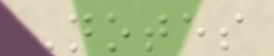Notes
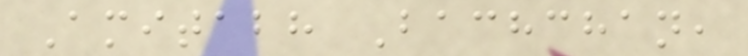Amitabh Bachchan,
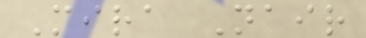Mira Nair
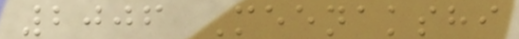2006 Meenakshi
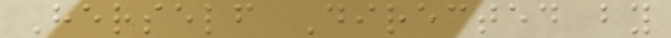Herself Directed by
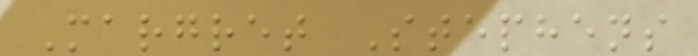Margret Stephens
